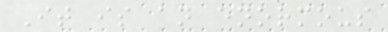It is an enormous
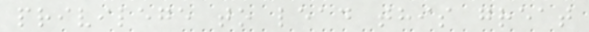privilege to lead this great
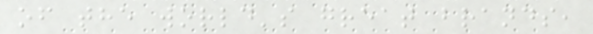of the world's great brands,
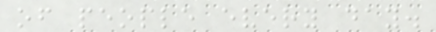of people every day.
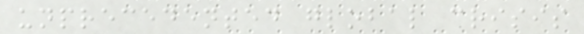unprecedented global crisis
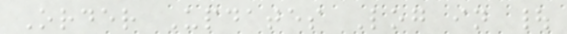Order Updates Log in |
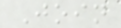Join
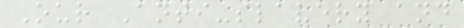Our Anti-slavery and
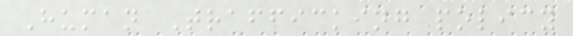Human Trafficking policy
